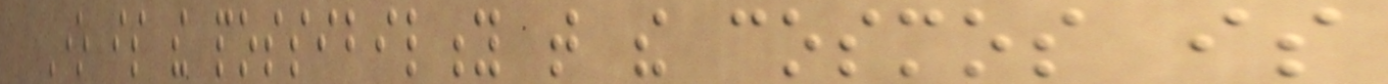One is the possibility that the cosmos is
